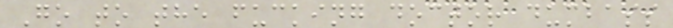Go to the fucking doctor dumbass
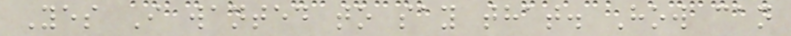Yes I wanted to say that. How can
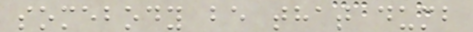somebody be that dumb
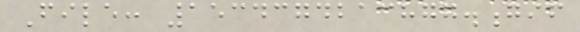File: 1534374213877.gif
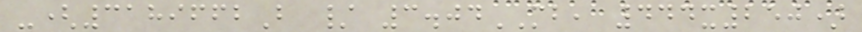-(3189662B / 3.04MB, 444x250)
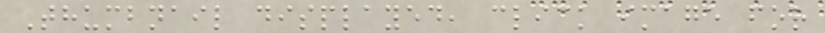Thumbnail displayed, click image for
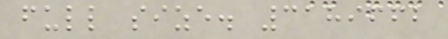full size. 3189662
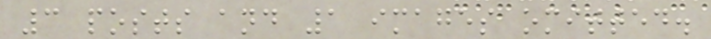3 posts and 1 images omitted.
